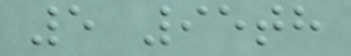5 95th
